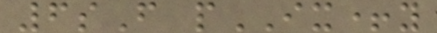6sF pIX+y
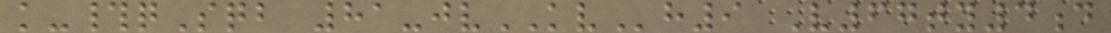k-#qSqb 81-jvKVh9 V67ty4d
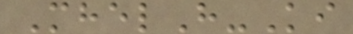MhelH-Ki
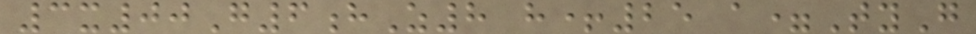3x00G6hZ8 h+25 a=TyG
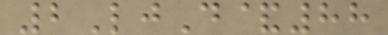2LjD&88
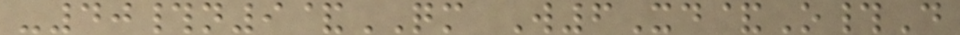-40#n9&QM W6Xd&O#D
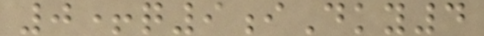0+q9iDky4
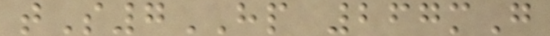tS7HP 267mG
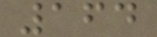164
